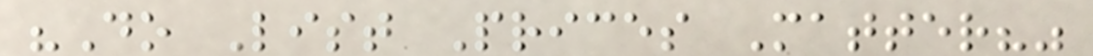"Do List Prices Matter?"
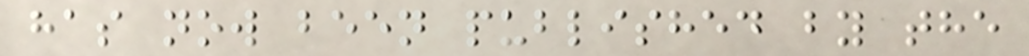has now been published by the
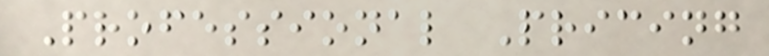Professional Pricing
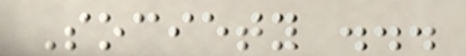Society ...
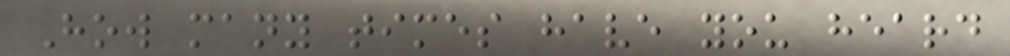How many times have you heard
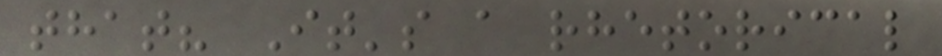that? It's a rhetorical
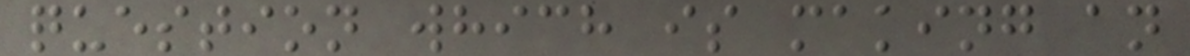question which is making an
